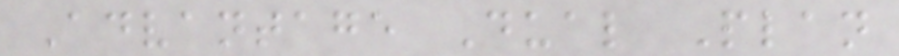Advantage Dual Plan
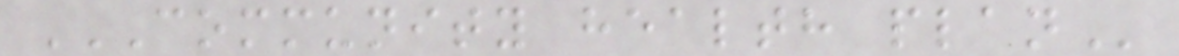COMMUNITY HEALTH PLAN
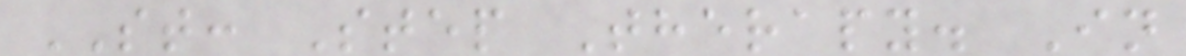ST: Step Therapy. In
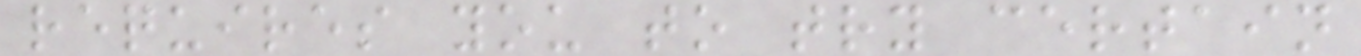requires you to try certain
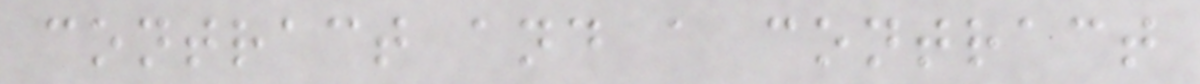contract and a contract
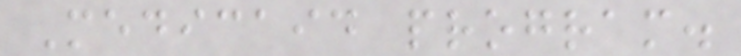Medicaid program.
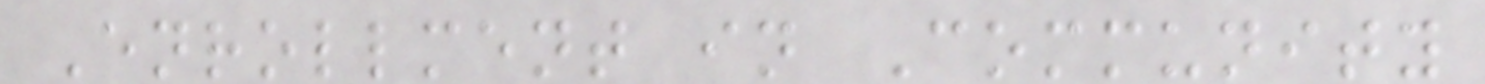Enrollment in Community
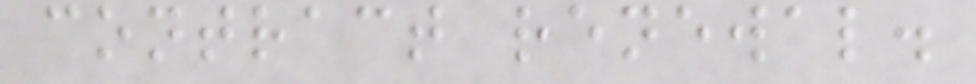contract renewal.
